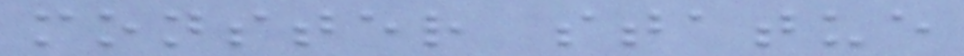monster statue
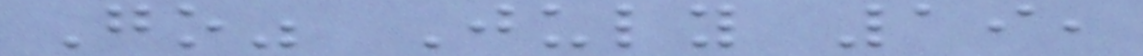Go" July 19,
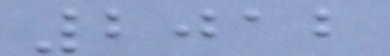2012
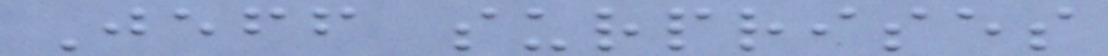Jeff surprises
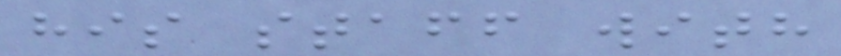his staff with
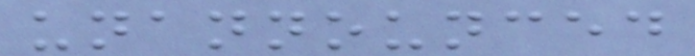unannounced
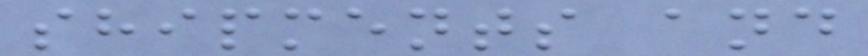shipments and
